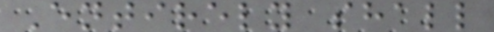Entirely shall
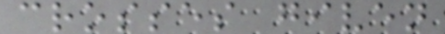crosses given
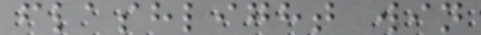flashlight win
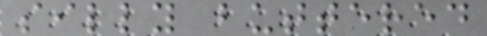silly buttered
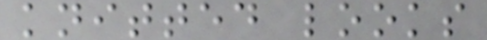knitted looks
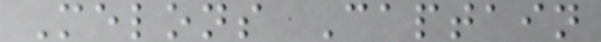Melons Captain
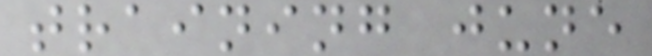training june
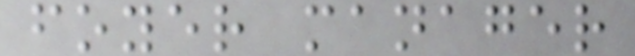foyer manager
